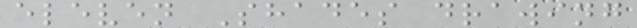eleven Shades drawing
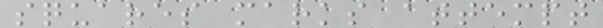squares marks attempt
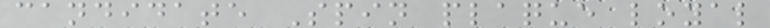candidate Spin plaque loyal
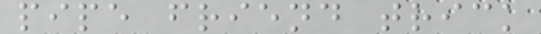pipe friend trick
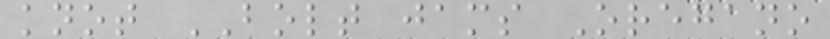knot BOLT jams Oregano
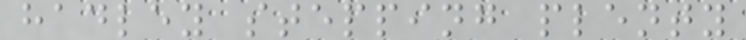hadley stepping plenty
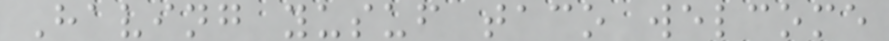Having yusuf taco welcome
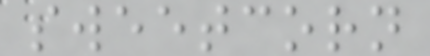sweetcorn
